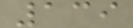139
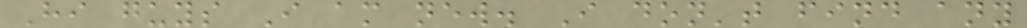Hi guys I am new. I don't find any
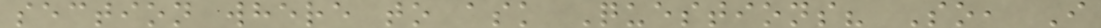section where to ask Questions? So, I
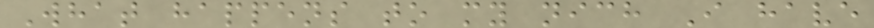What happens to my nich I have
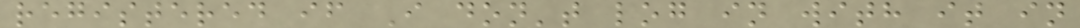registered if I don't log in with it in
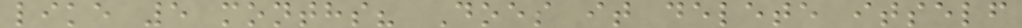like 5 months? Does it delete itself
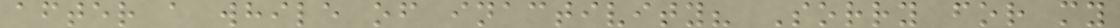after a while of inactivity? Sorry for my
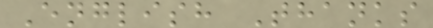English Thanks
